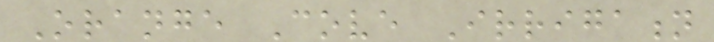Orange Cove Irrigation
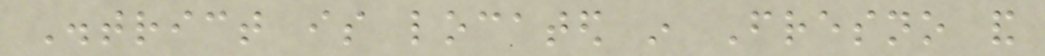District is located in Fresno and
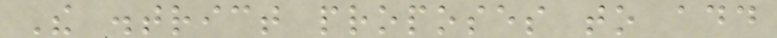The district proposes to add
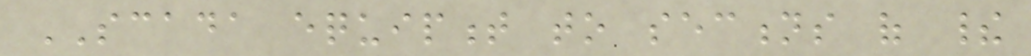SCADA equipment to sections of their
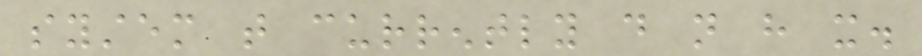system that currently do not have it.
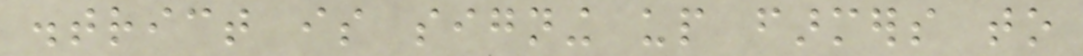district is signing up farmers to
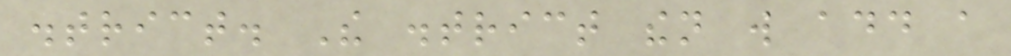district. The district then will add a
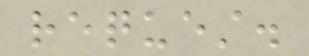request.
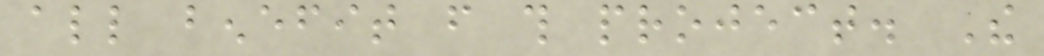all benefit from this project. The
